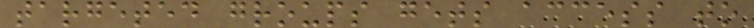targeted groups gets access to
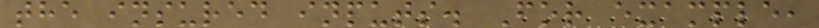the insured inputs. For example,
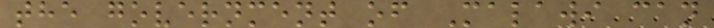the government of Malawi can
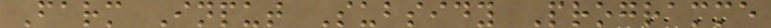Farm Input Subsidy Programme
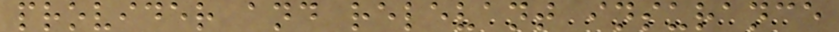provider and relevant insurance
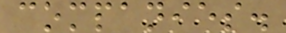companies.
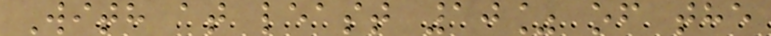With at least 10% of the
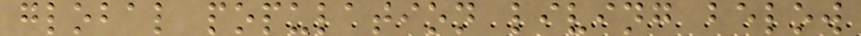global population living below
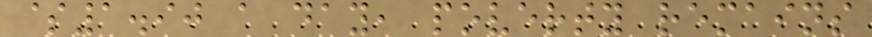$1.90 a day, poverty remains
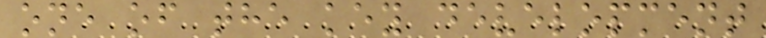one of the key development
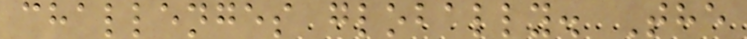challenges globally. The
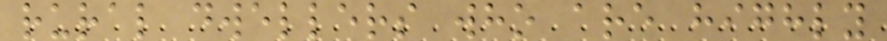rural dwellers who are highly
